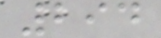294
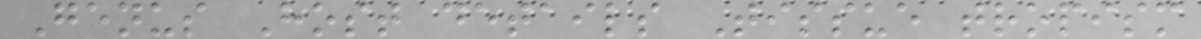Genus Host details Tissue tropism
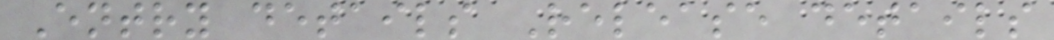Entry details Release details
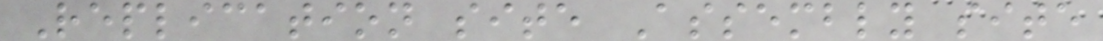Replication site Assembly site
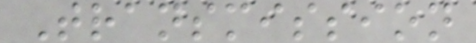Transmission
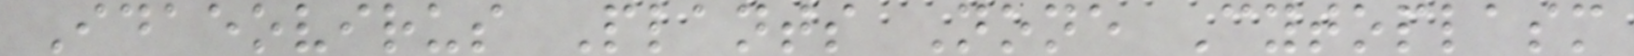Idaeovirus Plants None Cytoplasm
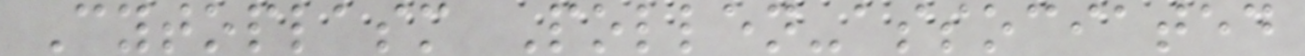Cytoplasm Pollen-associated
